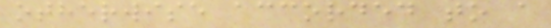otherwise accorded to a
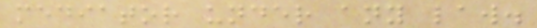mediator under any law.
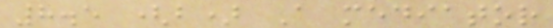8.5 (b) A mediator
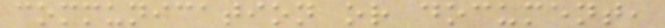communication or document,
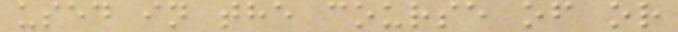used in the course of or
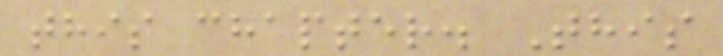this chapter. This
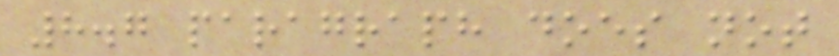8.7 paragraph does not
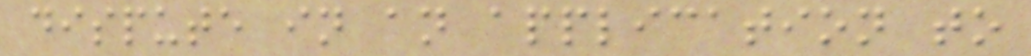dispute in an application to
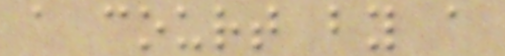a court by a
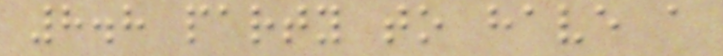8.8 party to have a
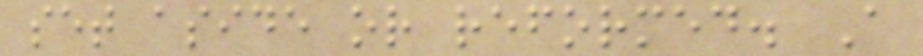set aside or reformed. A
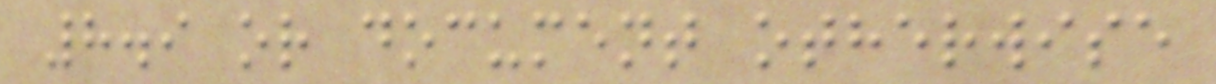8.9 or document otherwise
